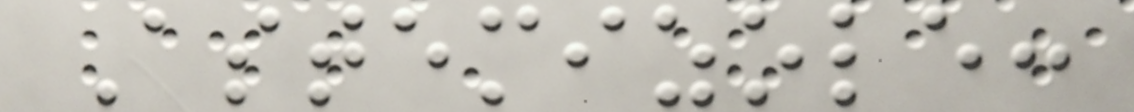Astemizole:
